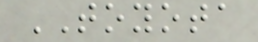TOYOTA
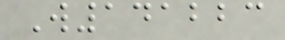W141223
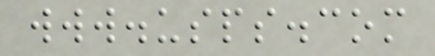www.usps.com
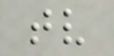tv
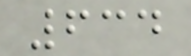634
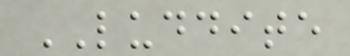LUDDITE
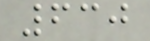630
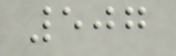507
